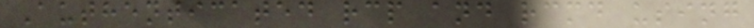Authenticated rcp and rcmd using
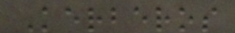Kerberos
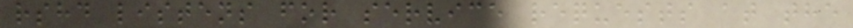rshd listens for service requests at the
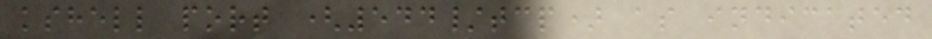kshell port (544/tcp) as indicated
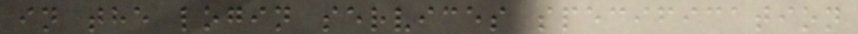in the login services specification
